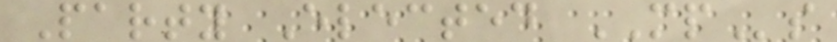Party Elected MPs
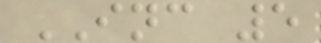INC 5
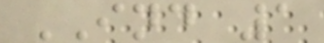IND 1
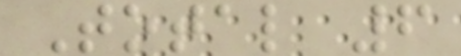Total 6
